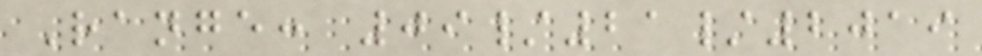Range: 09/21/2019
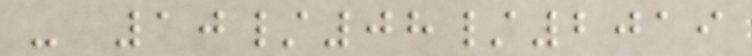- 10/08/2019
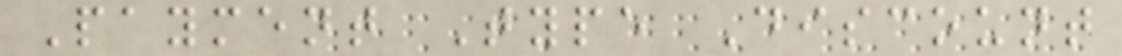Payment Type Discount
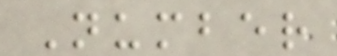Number
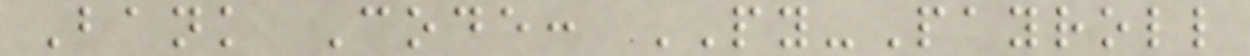Bank Code: PY-Payroll
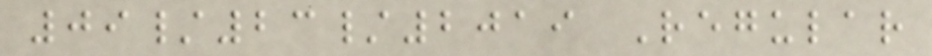09/23/2019 Regular
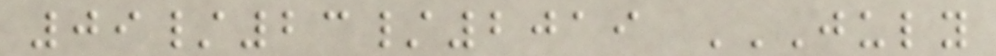09/23/2019 JULY
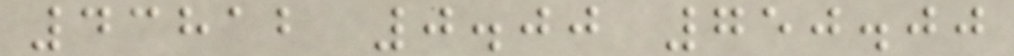43812 0.00 750.00
